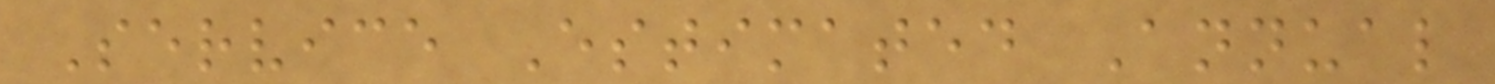Service Estimated Annual
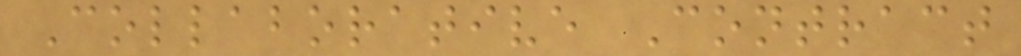Collaborative Contract
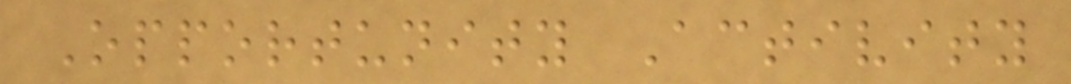Opportunity Activity
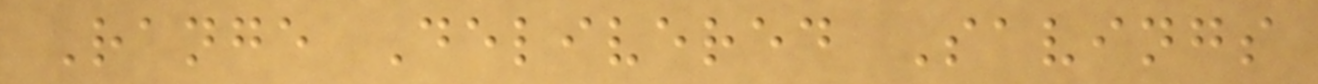Range Delivered Savings
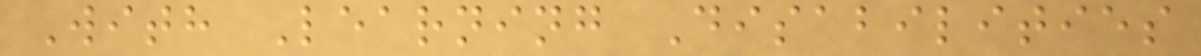With Learning Disabilities
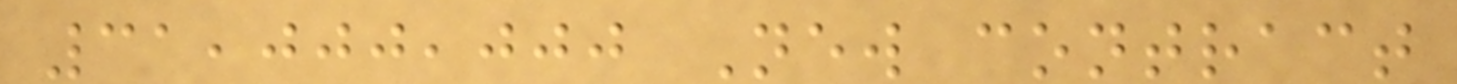31,000,000 New contract
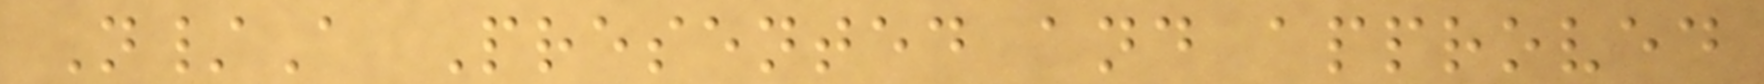N/A Presented and approved
